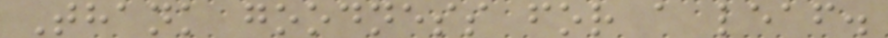Thank goodness for a leaf.
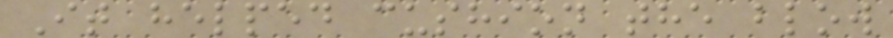It helped cushion the blow
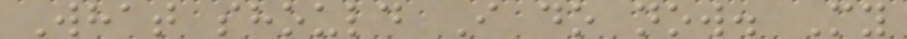What should I do now. My
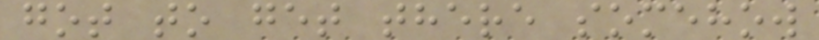got to get there somehow
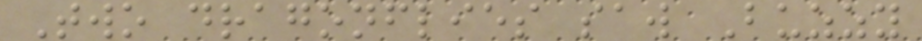Two dragonflies saw Buzzy
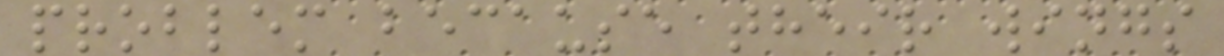problem because their wings
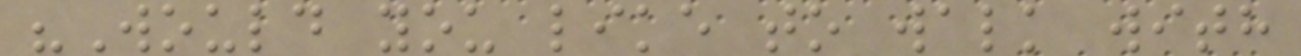"Would you like to walk with
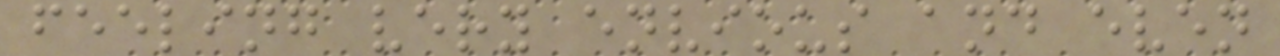feeling very envious and even
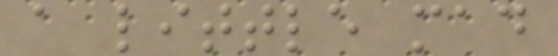a little mad
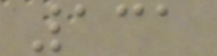131
